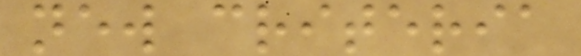new criteria
